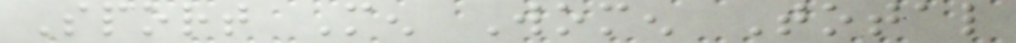Sport Men Women Total
